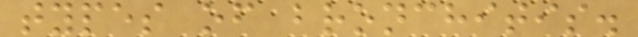types of bronchitis.
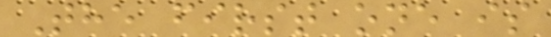The first one is
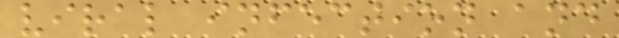viral infection and
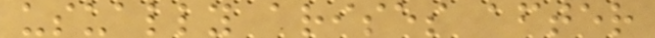usually arises after
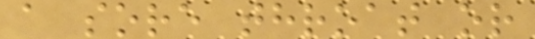a sore throat or
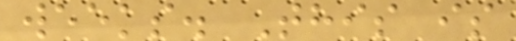weeks. This is
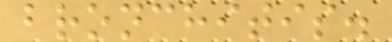bronchitis.
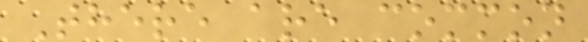There are common
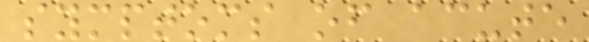symptoms of acute
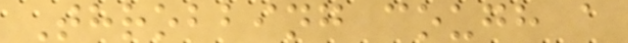Throbbing cough a
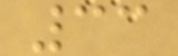33
